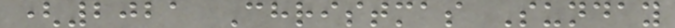(2021 Christmas Sunday
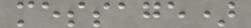message)
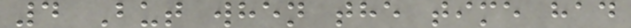4 But when the time had
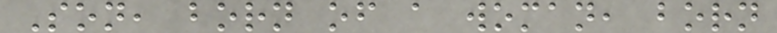Son, born of a woman, born
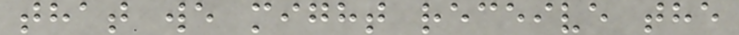that we might receive the
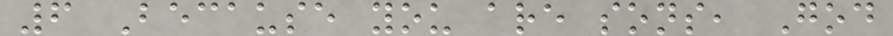6 Because you are sons, God
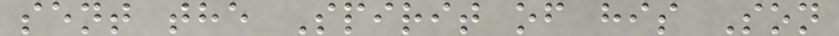sent the Spirit of his Son
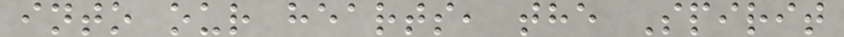into our hearts, the Spirit
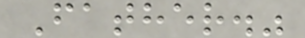Father."
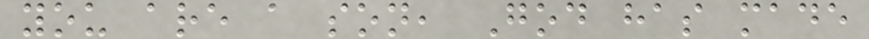you are a son, God has made
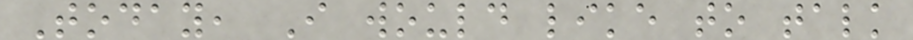Today, I would like to talk
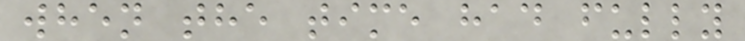when the time had fully
